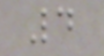4
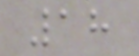18
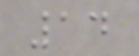14
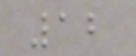12
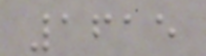1615
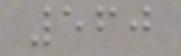560
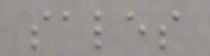sales
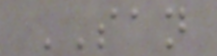SAN
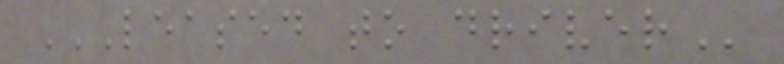LEASED TO DRIVER
